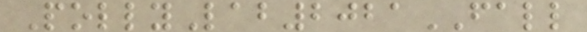PollyLab2021FALL
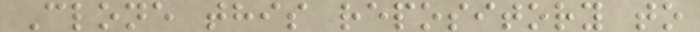Clone this repository to
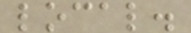local.
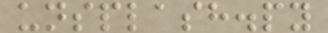unsplash.py
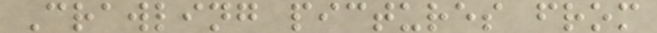Crawling pictures from
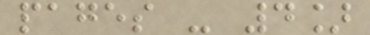pages - 4]
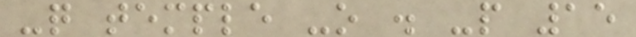-q temple -o . -p 15
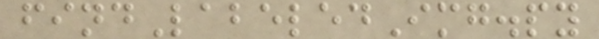findLabeledImg.py
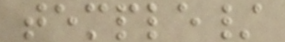temple/
